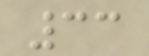33
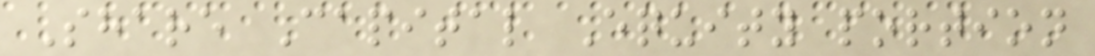Share Capital Equity portion
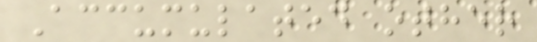Accumulated other
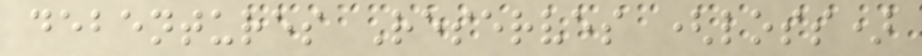debentures Reserves (loss)
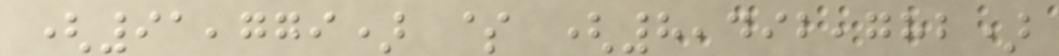(91,779) $ (8,492,782)
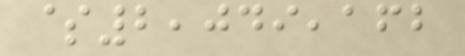$2,049,162
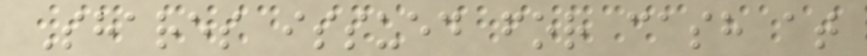Shares issued for cash at
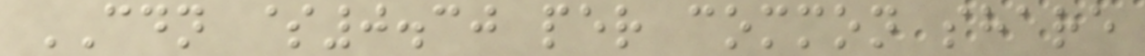CDN $0.30 per common share
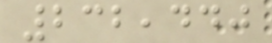232,440
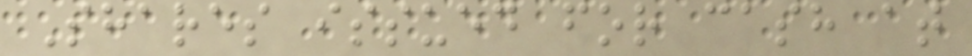Shares issued for cash at
